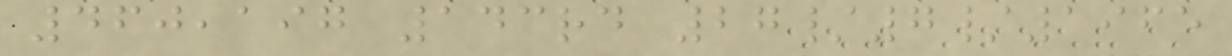460,197 143rd 27/7/1965
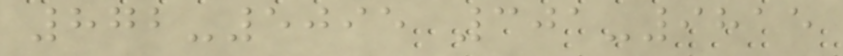872-5095 301-9815
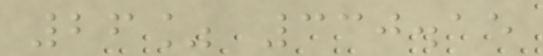26% 330.15
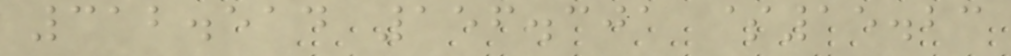312.514 156.301 $15.23
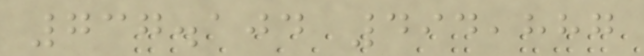737.104 494,887
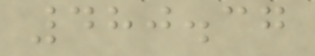480.37
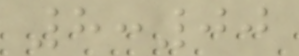8:00
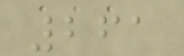261
